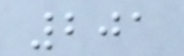201
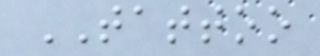TATTOO
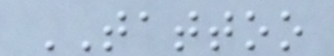TATTOO
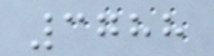3788
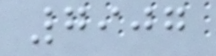7907
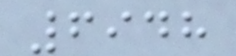6948
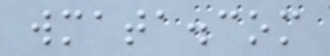wmata.com
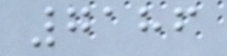7186
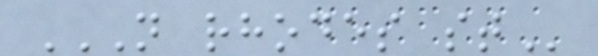N RHODES ST
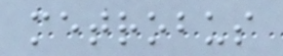metrobus
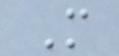M
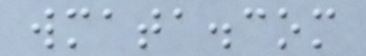wmata.com
